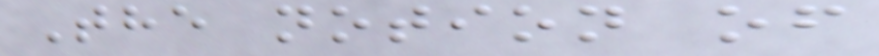The notion of
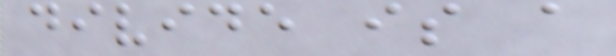divide is a
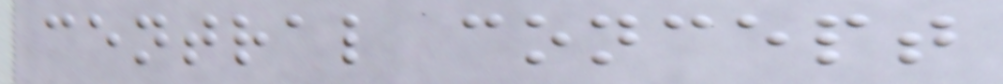central concept
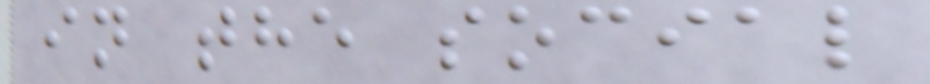in the social
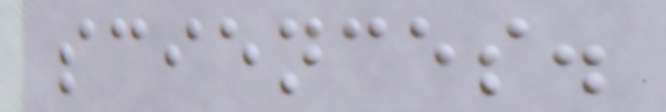sciences.
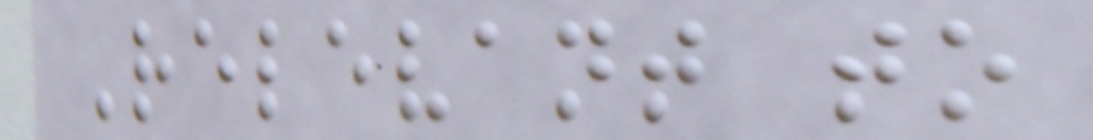Relevant to
